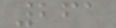261
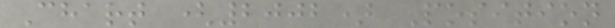Chart (2002) Position
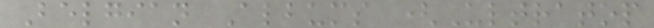Belgian Albums (Ultratop
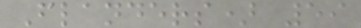Flanders) 59
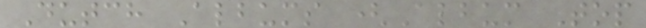Dutch Albums (Album Top
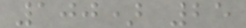100) 25
